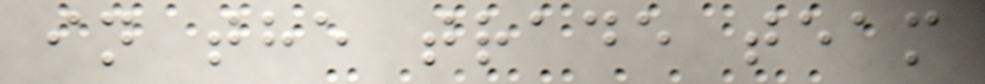in the trade team
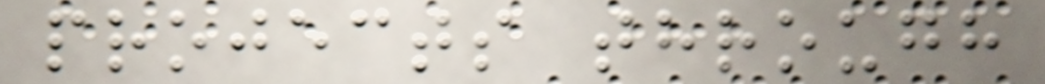projects through
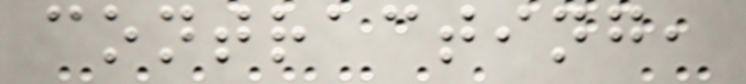contracting,
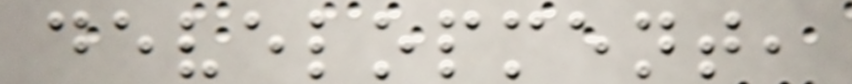development,
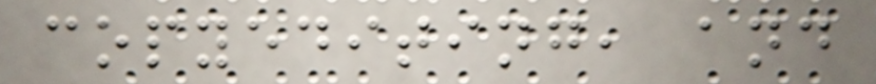copyediting, and
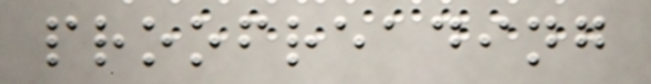proofreading
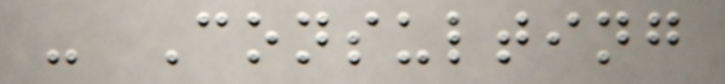- Consulting
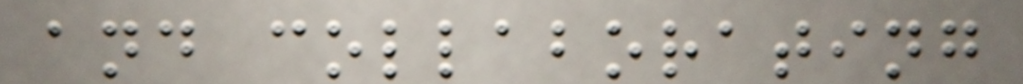and collaborating
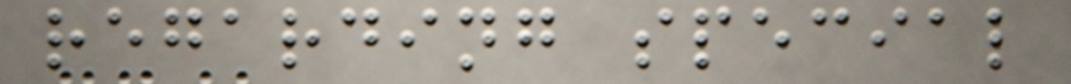regarding special
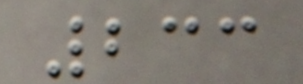233
